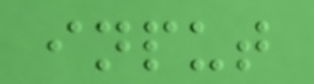input
